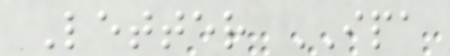Letter IPA
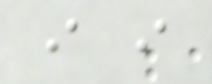i i
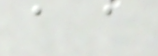a a
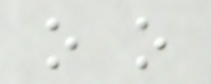o o
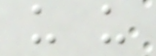u u
